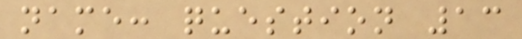name: question 13
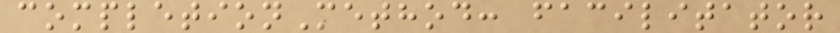completionMethod: facilitator
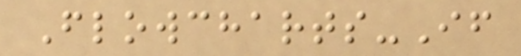Flowcharts-If
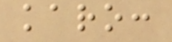karo:
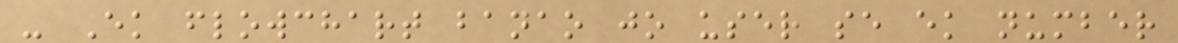- Ek flowchart banao jo user se ek number
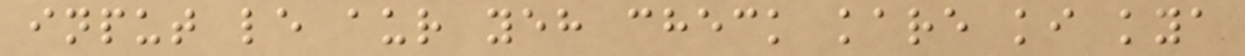input le aur yeh check kare ki kya
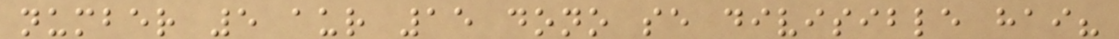number 5 aur 15 dono se divisible hai?
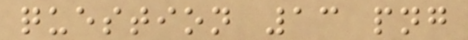question 13 png
